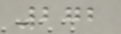272
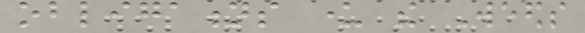obligations under the Weeds
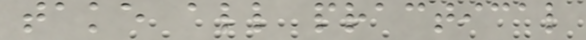take all practical
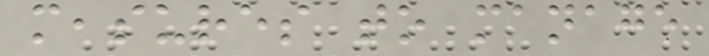measures to manage
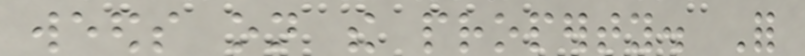weeds on the property. For
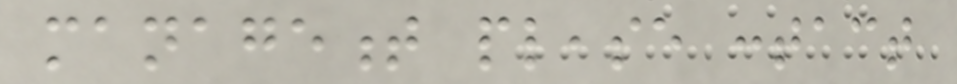management please contact
